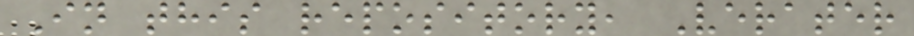In this repository, Verater
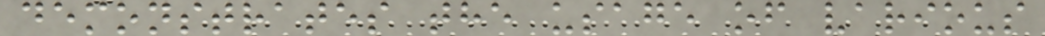demonstrates the usage of various
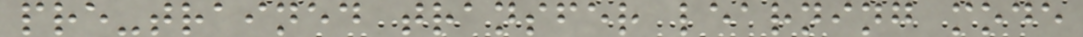pre-trained transfer learning mode
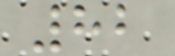82
